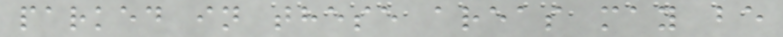parked in these areas may be
